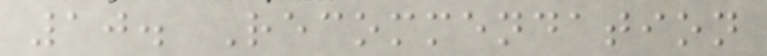10. Recommendation
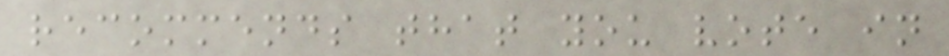recommends that you vote in
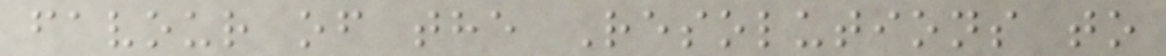favour of the Resolutions to
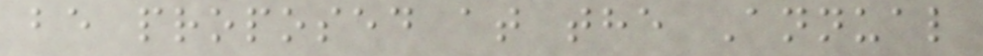be proposed at the Annual
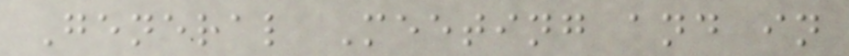General Meeting and in
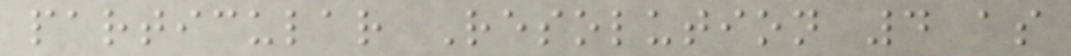particular Resolution 4 as
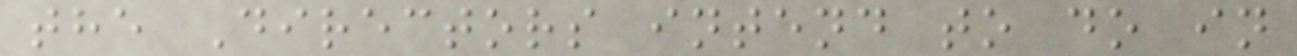the Directors intend to do in
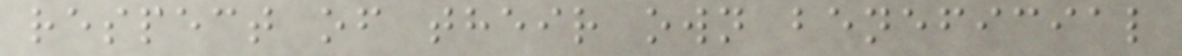respect of their own beneficial
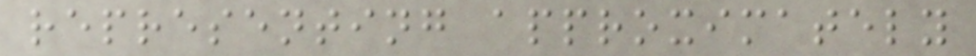representing approximately
